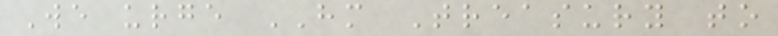We urge HM Treasury to
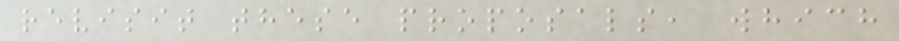revisit these proposals, which
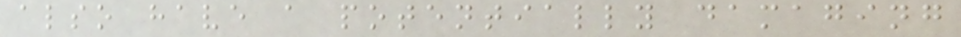also have a potentially damaging
